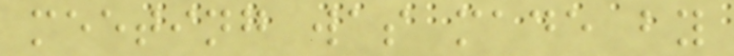meeting was made by
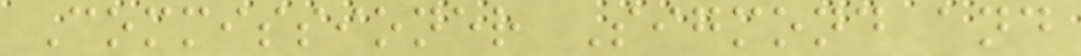Commissioner Sigmond and
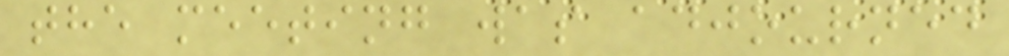the meeting was adjourned
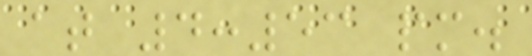at 4:53 pm.
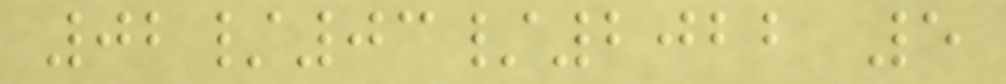02/03/2022 5
